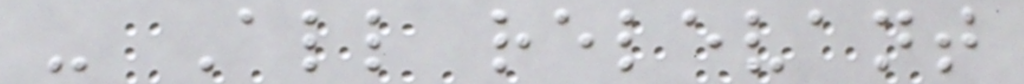- All relevant
